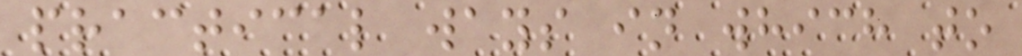practical ways in which to
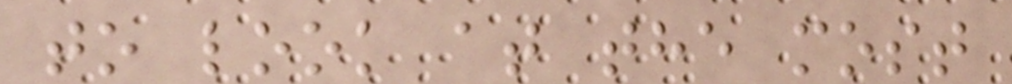to look at the most
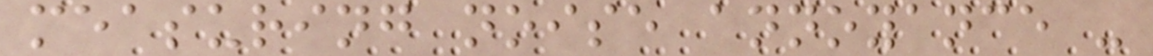measuring noise annoyance -
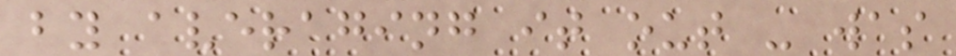by averaging it out - was
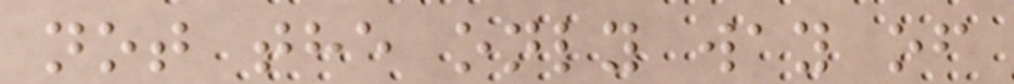not the only way of
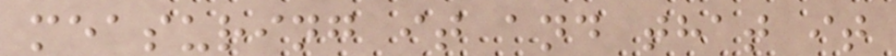measuring it and that it
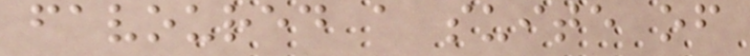favoured a suite of
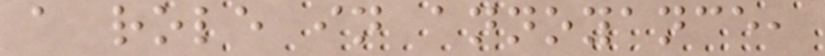a role in annoyance,
